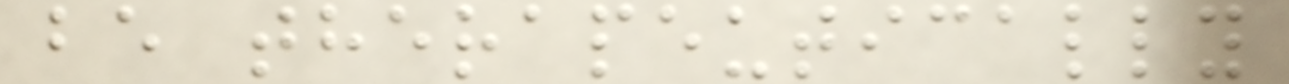be therapeutically
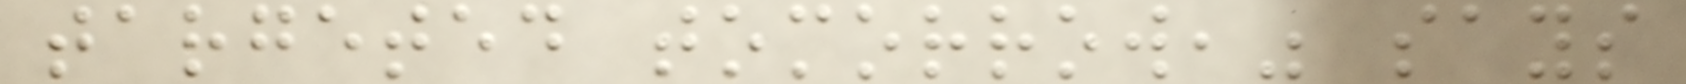targeted tomorrow," says
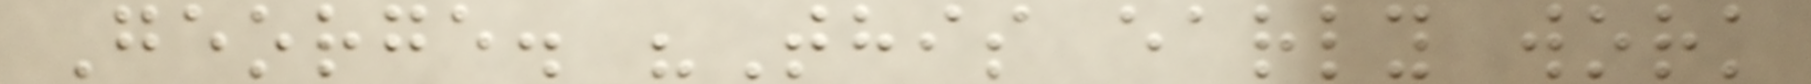George. "This early work
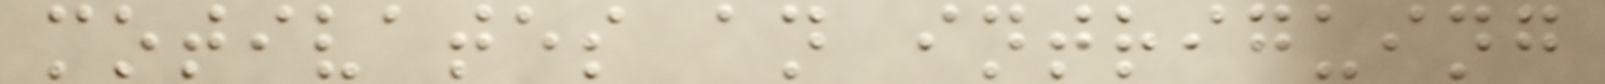motivates an intriguing
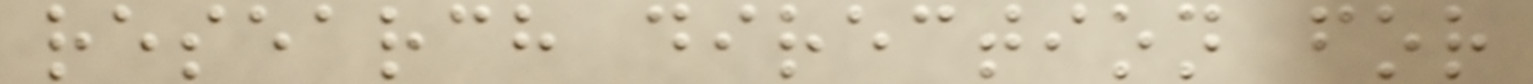research direction for
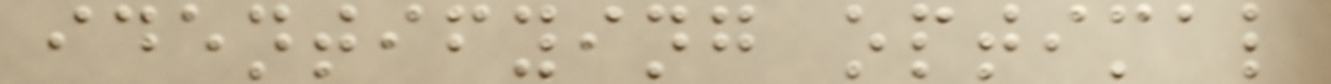identifying optimal
